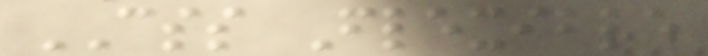CSS Flexible
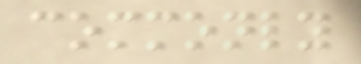commonly
